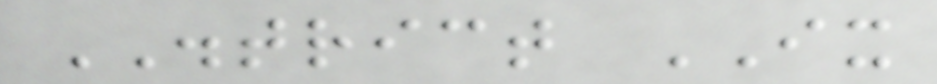DISTRICT IX
